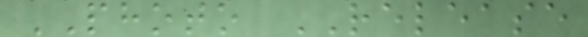PHOTO RELEASE
